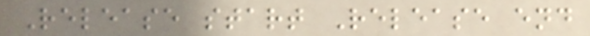Release start Release end
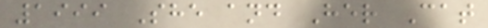1999 She and Her Cat
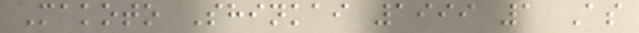Makoto Shinkai 1999 1 As
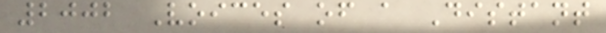2002 Voices of a Distant
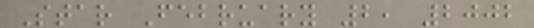Star February 2, 2002
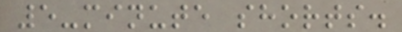5-minute shorts.
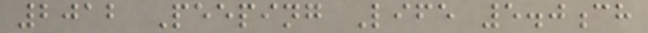2012 Peeping Life 5.0ch
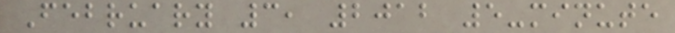February 3, 2012 5-minute
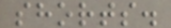shorts.
